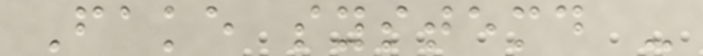Fake systemd -
